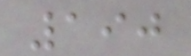190
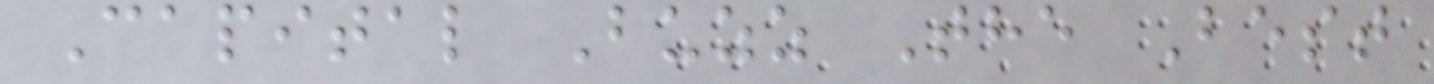Capital Buzz The Best
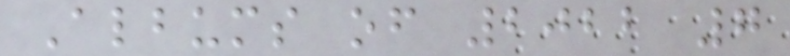Albums of 2022 7
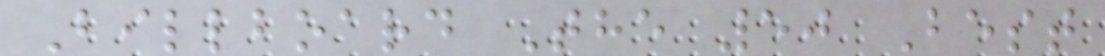Billboard The 50 Best
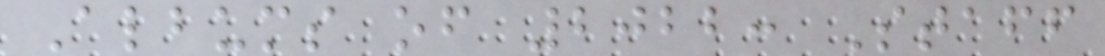Albums of 2022: Staff
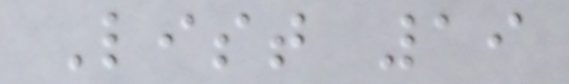List 19
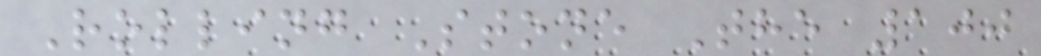Rolling Stone The 100
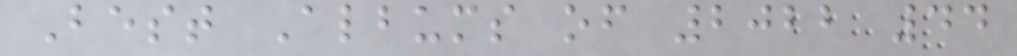Best Albums of 2022 44
